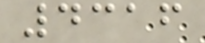4316
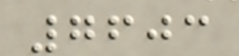7603
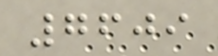7609
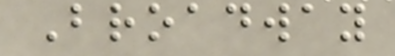Broadway
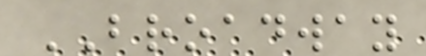BROADWAY
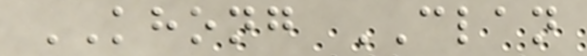KHONG CLAN
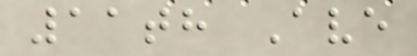11th Ave
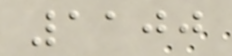1100
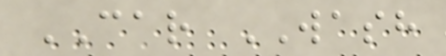CAR WASH
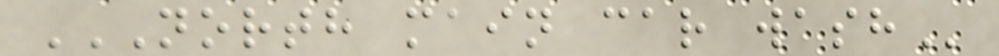NORTH MAIN CAR WASH
